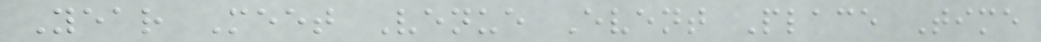Year Meet Venue Event Place Time
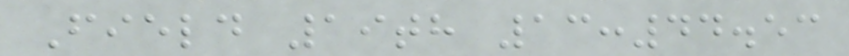Field 19th 13:44.53
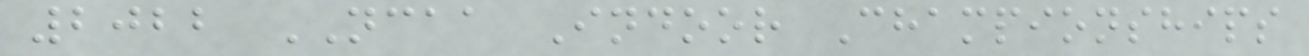2022 NCAA Indoor Championships
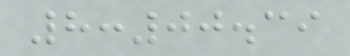8:00.39
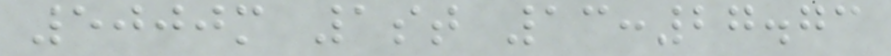5000m 1st 13:27.73
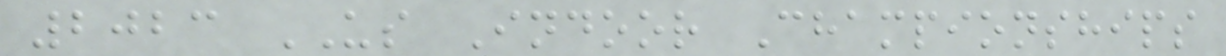2023 US Indoor Championships
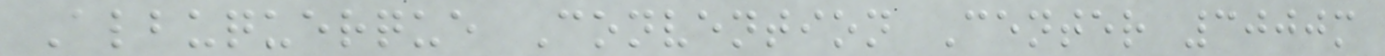Albuquerque Convention Center 3000m
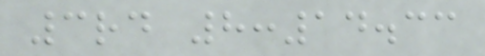3rd 8:14.33
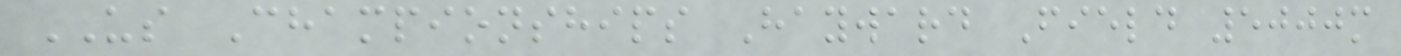US Championships Hayward Field 5000m
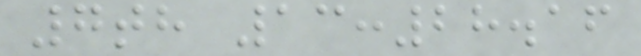7th 13:28.16
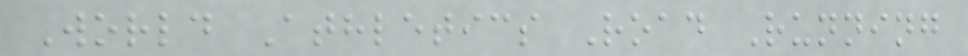World Athletics Road Running
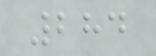284
